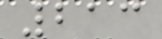213
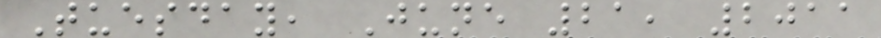Tuesday, June 21, 2011
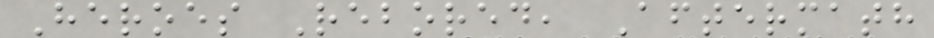Heroes Rebored, Aftermath
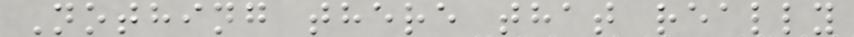Nothing there that really
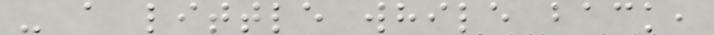- a little while back,
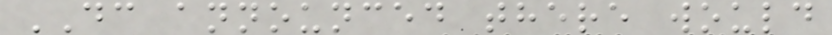DC announced there would
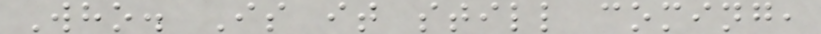Who. Is it still coming,
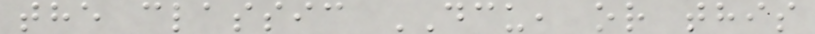the classic DCU, or this
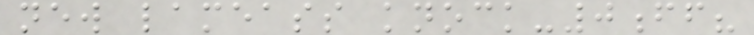new lameass knock-0ff?
